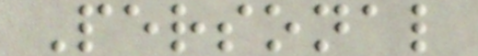Personal
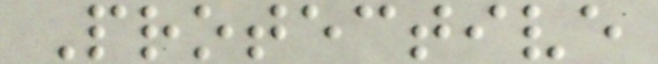Protective
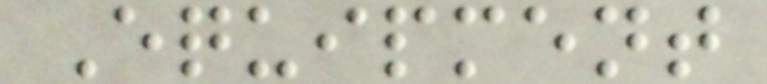Equipment
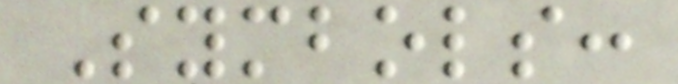Symbols:
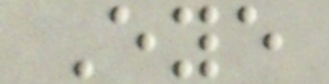Eye
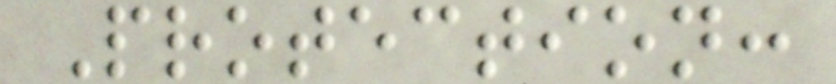Protection:
